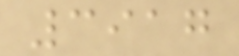3917
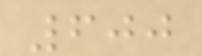600
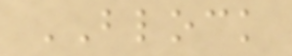BLOCK
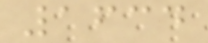1634
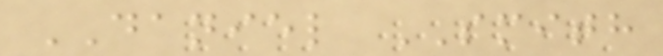DANIEL SMITH
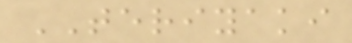TERIYAKI
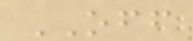OFF
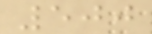500
